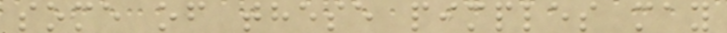some of these pimples may
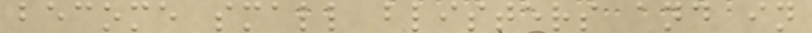become small blisters and in
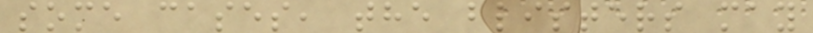some cases, the blisters may
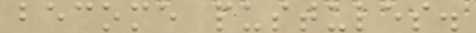become pustules.
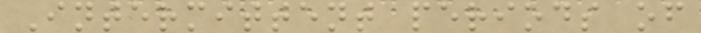Intermittent periods of
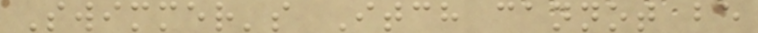Swimmer's Itch cannot be
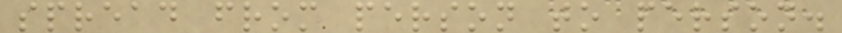spread from person to person.
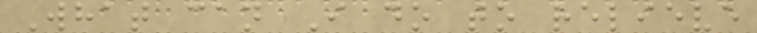What can I do to relieve
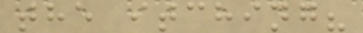the itching?
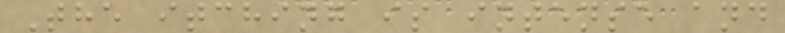The itching is intense and
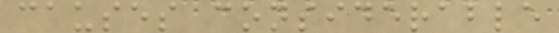causes considerable
